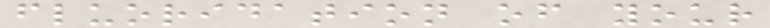fluoridation of your
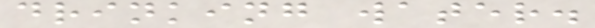drinking water.
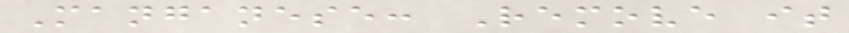Manganese: Remove it
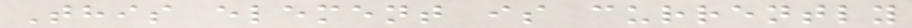This element is currently
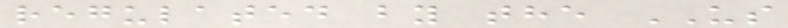regulated by the US
